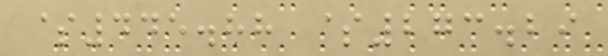$445.88 $273.29
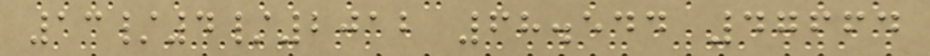13/4/2012 68.544 47664
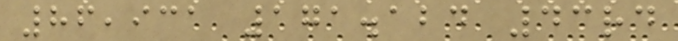86,931 171.124 43rd
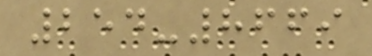254-8669
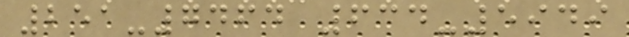251-7464 634-5949
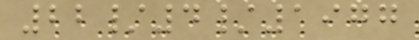22/4/1977
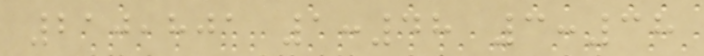210,801 1:48 3:38
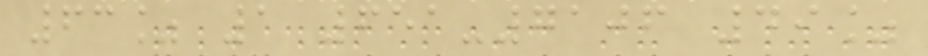63% 1 651-7106 49%
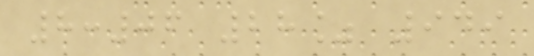8:06 28% 949
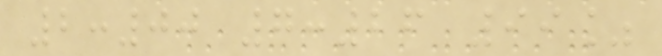2:00 7:26 99%
